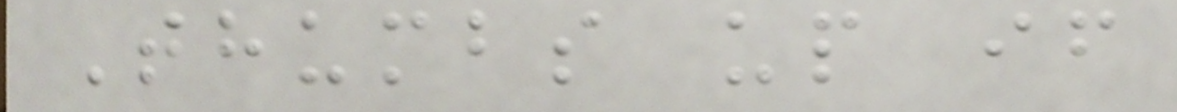Thumbs up if
